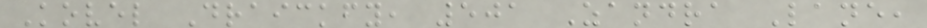Kovel Draickfy, 501 Zandra Lane,
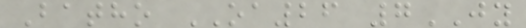Batho OA26 7JY
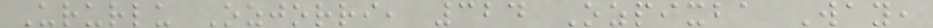Ururlu Ozjorri, 324 Ozpixba Way,
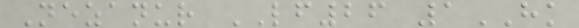Nezanur LF26 1HK
